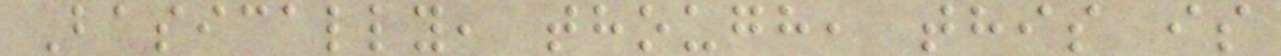Basically, though, this is
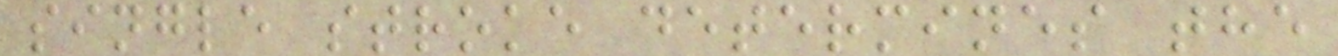single stroke determines the
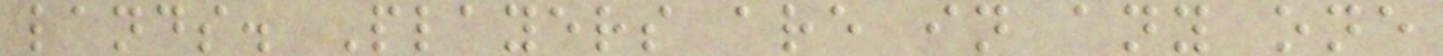lands. Players are in any one
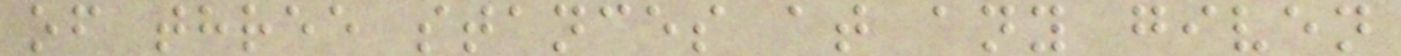of three stances at any given
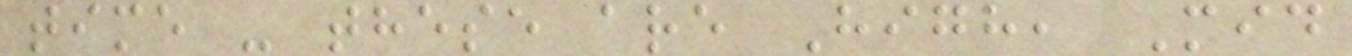time - these are High, Mid
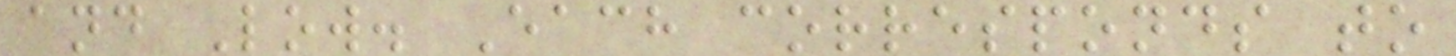and Low. Each corresponds to
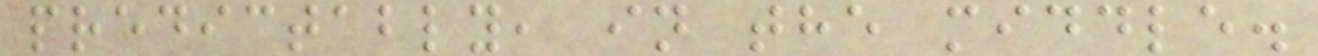predictably, in the middle.
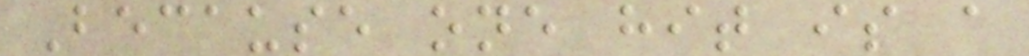Because one hit is a
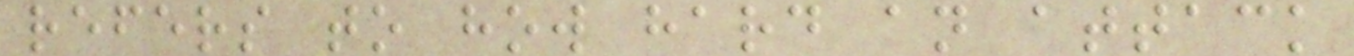refers to how hard an attack
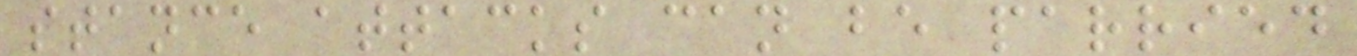stance attacks can be parried
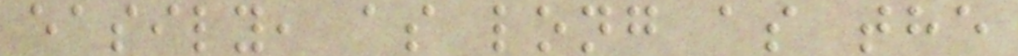easily, as long as the
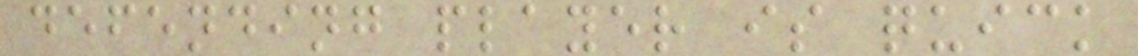defending player is quick
